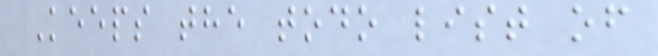Keeps the todo list of
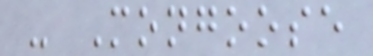- Mongoose
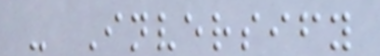- Inversify
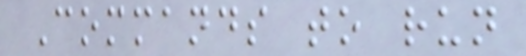Commands to run
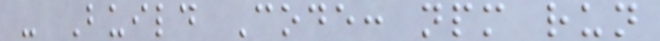- Build Code: npm run
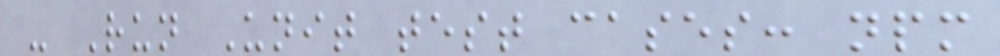- Run Unit test cases: npm
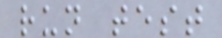run test
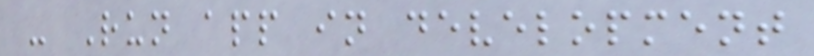- Run app in development
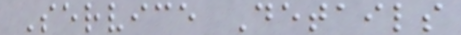Service Details
